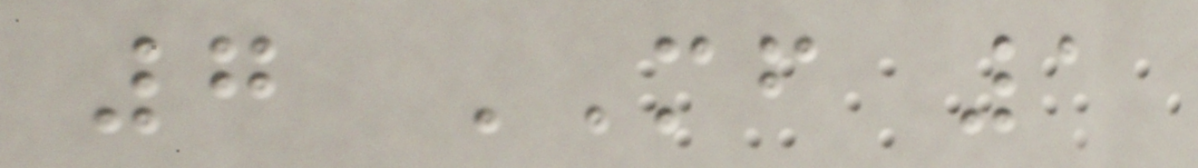7 MF 1
